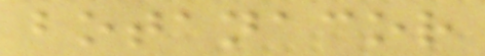botanacor
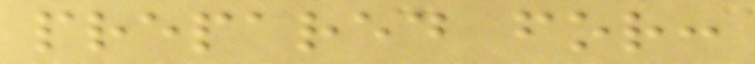prepared for:
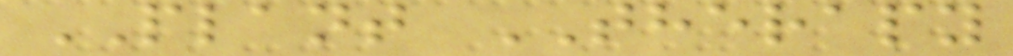PLANT THERAPY
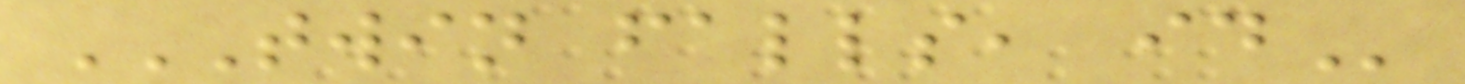TWIN FALLS, ID
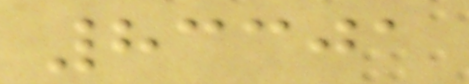83301
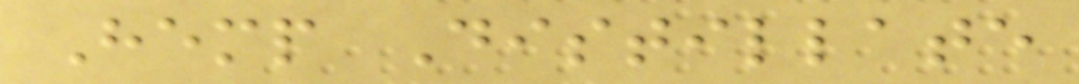Hemp Distillate
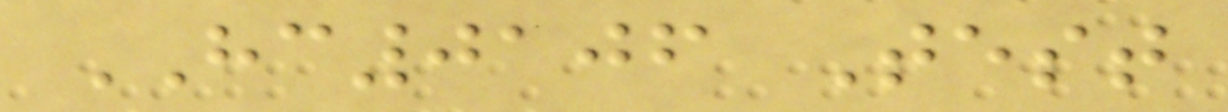HC0106 Test
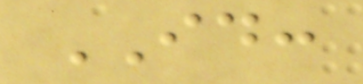ID:
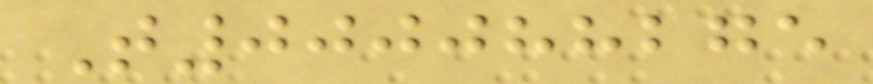T000088275
